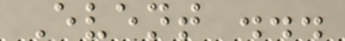Event ...
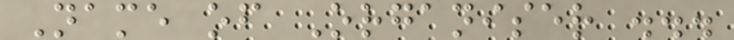Name of Organiser ...
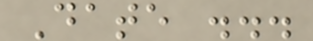Date ...
